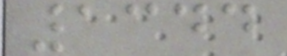1344
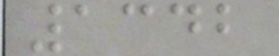1342
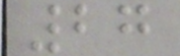27
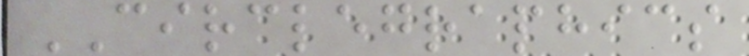CIRCLEGRAPHICS
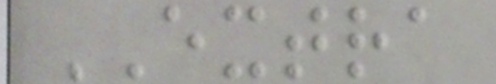EXTRA
